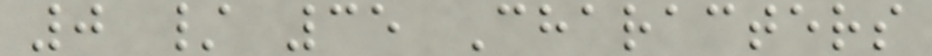0 / 35 Characters
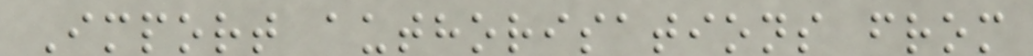Import authorisations from
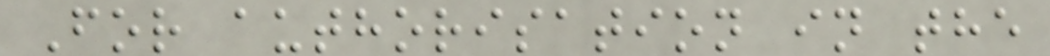For authorisation in the
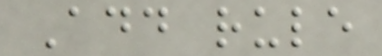Add rule
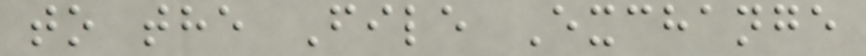to the File Exchange
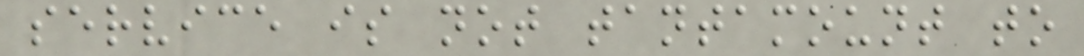service is not tantamount to
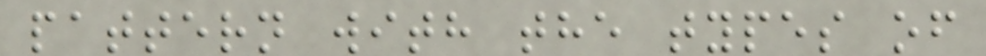pattern with the types of
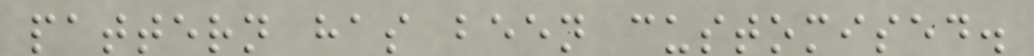pattern has been customised.
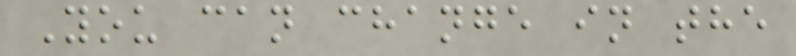You can change in the
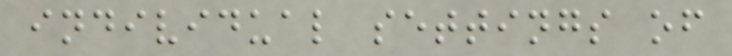individual settings of
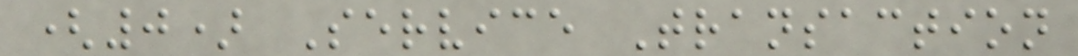(0) Service Transaction
